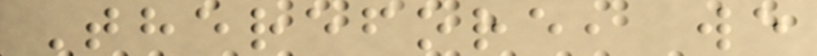Therefore, we
